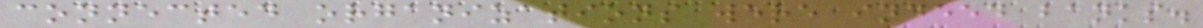connected organizations were indeed banks.
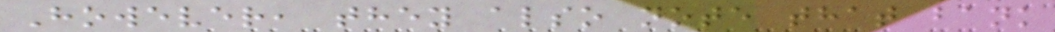However, they also note that bank
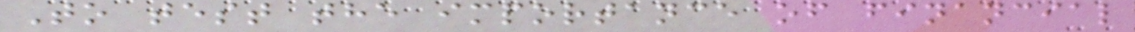To test the importance of financial
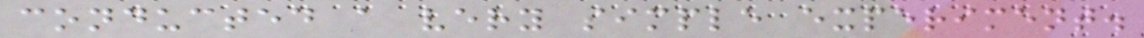conducted a very simple experiment.
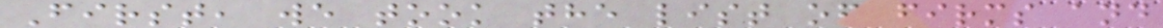First, we took the list of firms and
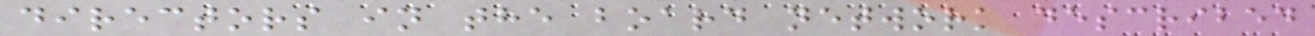directors in the board network described
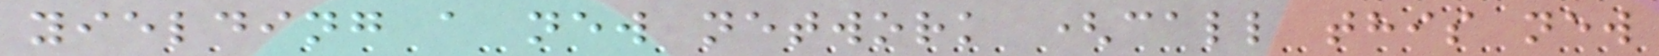yielding a new network (call this new
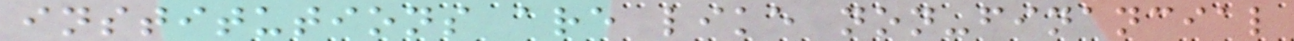institutions are like non-financial
